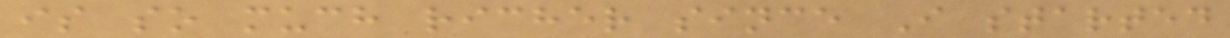is so much richer since I started
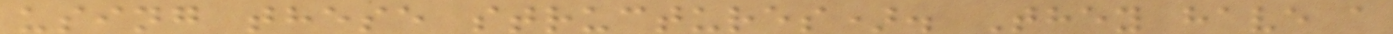using these structures). They have a
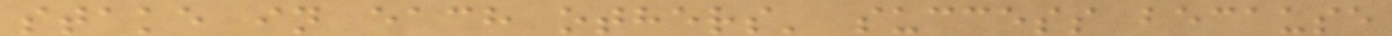stake in each others' success because
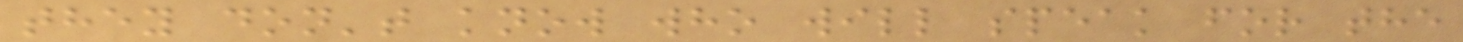they don't know who will speak for the
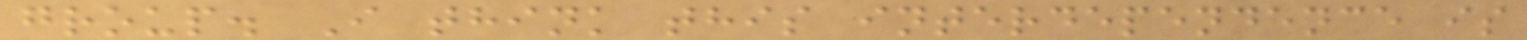group. I think this interdependence is
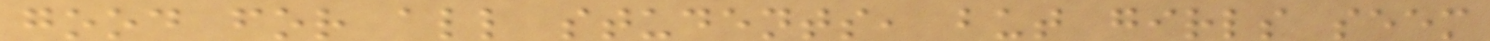good for all students, but girls seem
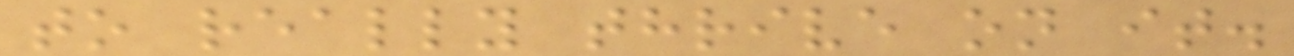to really thrive on it.
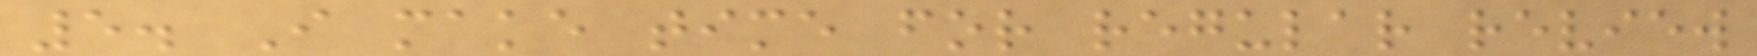5. I make time for regular review
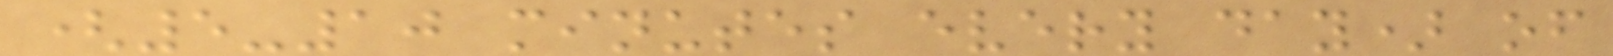(5-10 minutes every day) of
